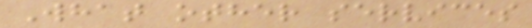What other services
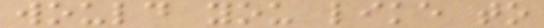would you like to
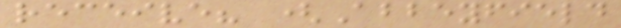receive? (Abbeyfield
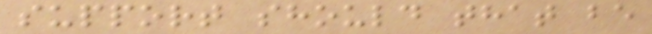support should that be
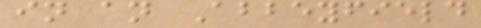in an Abbeyfield
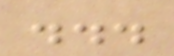...
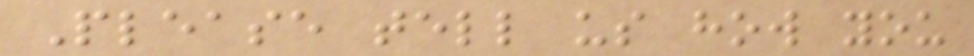Please tell us how you
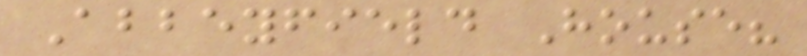Abbeyfield House?
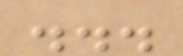...
